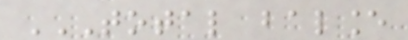TOTAL BALANCE
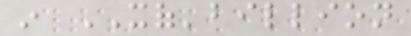in XOF'billion
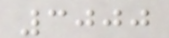3000
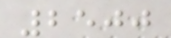2500
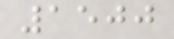1500
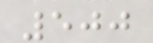500
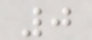0
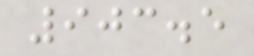903.5
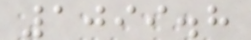1099.8
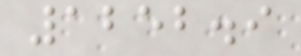1252.9
